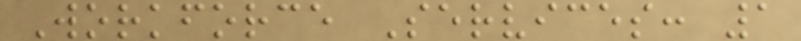Workforce Services: 1
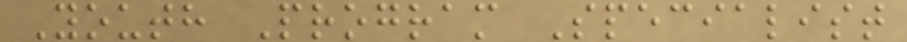Youth Program Specialist
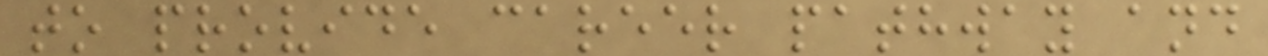to provide career pathway and
